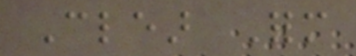Clear Form
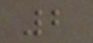2
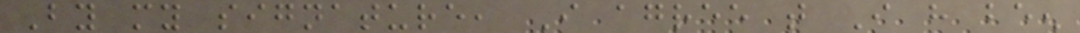By my signature, I agree that I have been
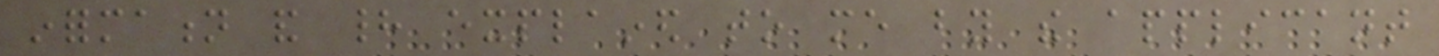information and had explained to me by the applicant
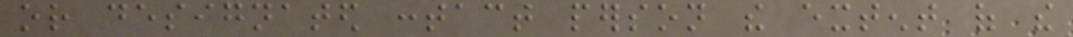or designated contact person the extent of the
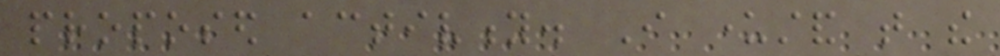proposed activity. I understand that the
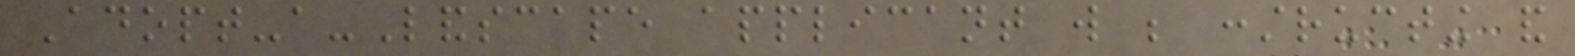Adopt-a-Landscape applicant will be constructing and
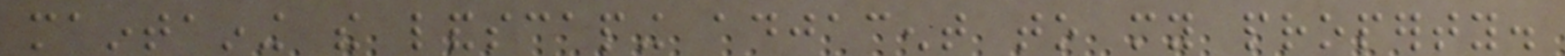maintaining the landscaping adjacent to my property.
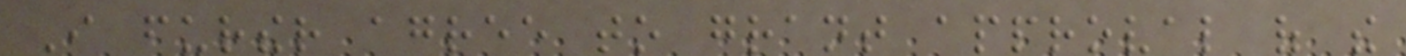I further agree to grant approval of the
